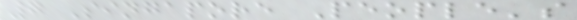7 Singapore People's
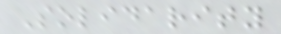Solidarity
